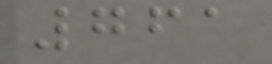761
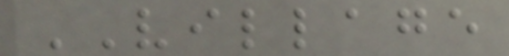VILLAGE
